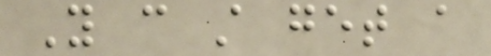You can still get a
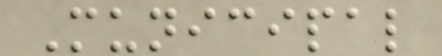Municipal
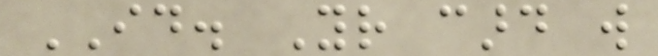ID. Your card will
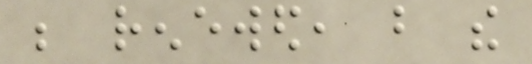be renewed, but the
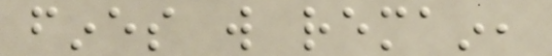fines will remain,
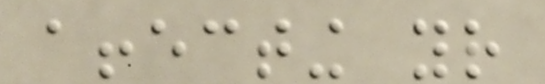affecting your
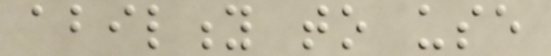ability to use
